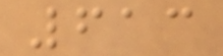613
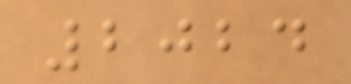2024
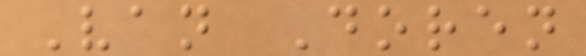Van Doren
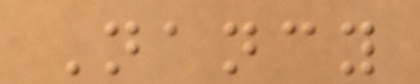Nancy
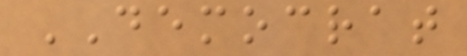DEMOCRAT
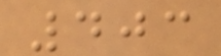403
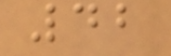42
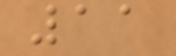11
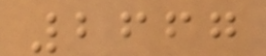2667
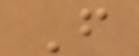F
